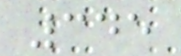345
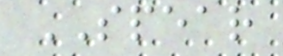SPEAR
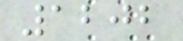1202
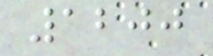1200
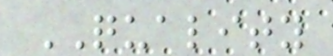QUALITY
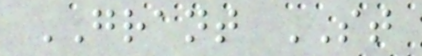GRANT ST
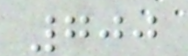700
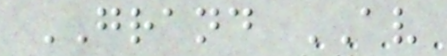GRAND AV
